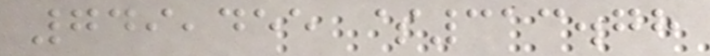749,455 $313.78
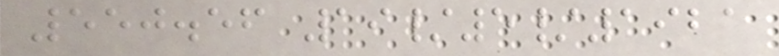550.56 19/5/1921
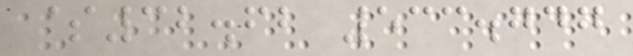$32.62 533.747
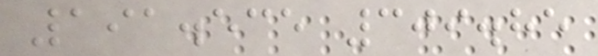191.535 309.85
